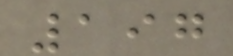197
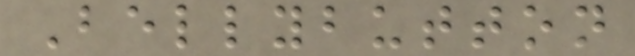Bellybutton
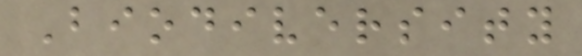Biodiversity
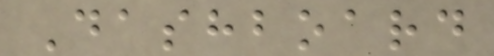Dashboard
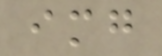img
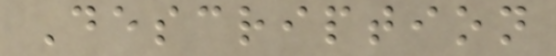Description
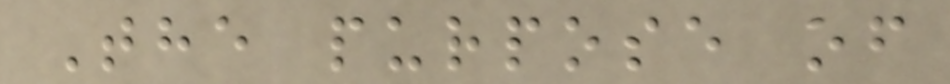The purpose of
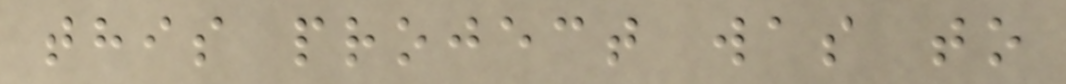this project was to
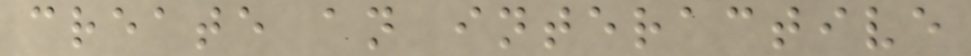create an interactive
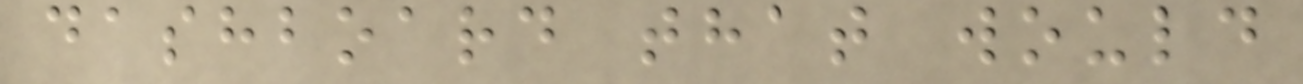dashboard that would
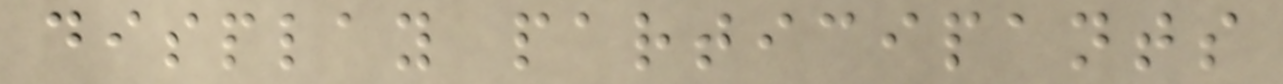display participants
